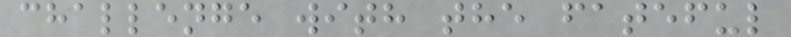challenge with the fateful
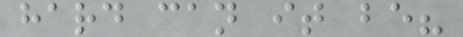hard can it be?
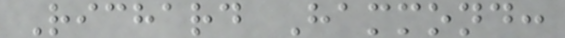Richard Hammond:
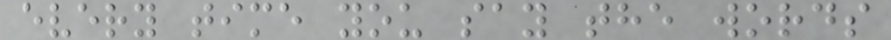every time you say the words
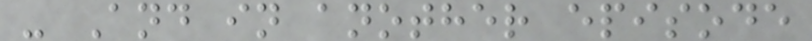- And in another episode
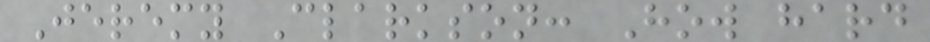Jeremy Clarkson: How hard
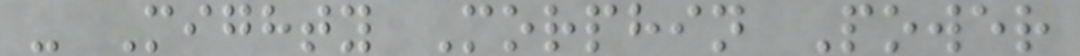- Mighty Morphin Power
